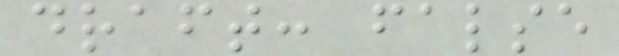draft: false
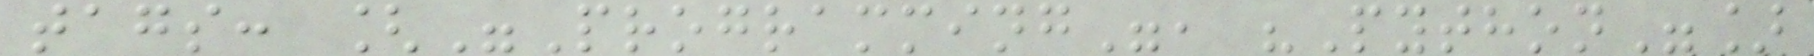tags: ["Programming", "Python"]
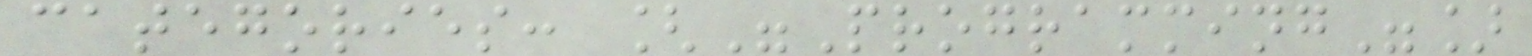categories: ["Programming"]
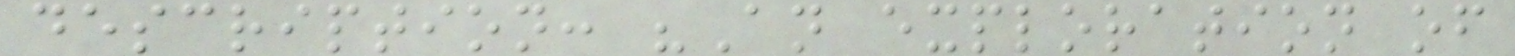description: "An exploration of
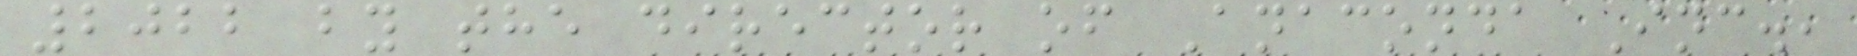2022 by the director of Anaconda Inc.,
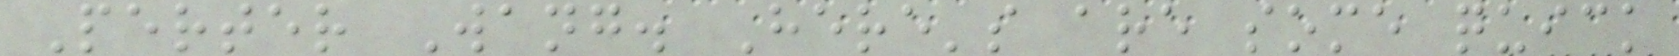Perter Wang. Here's are some quick
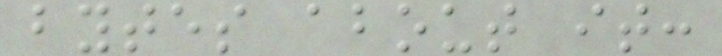bytes about it:
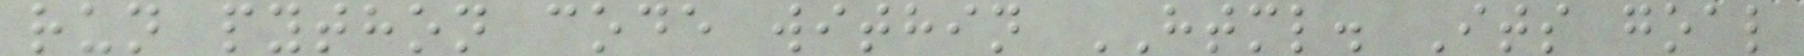run python code within HTML. Its goal
